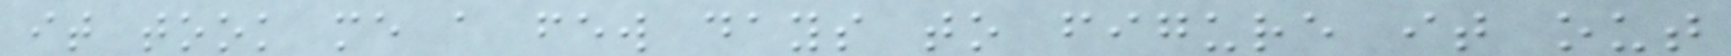it took me a few days to figure it out
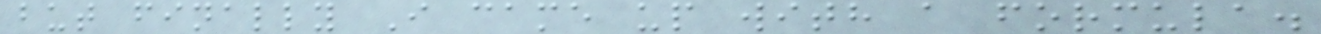but finally I came up with a formula.
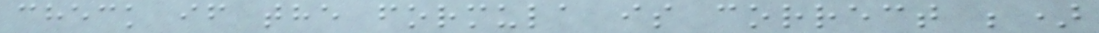check if the formula is correct ;)
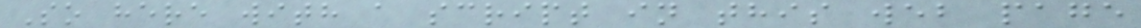So here with a script in this web page
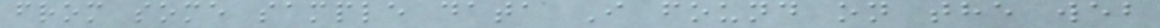from some sample data I found on the web
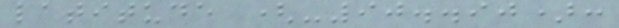latitude (-90..90):
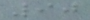90
